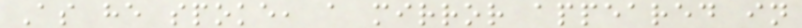As he spoke, a mirror appeared in
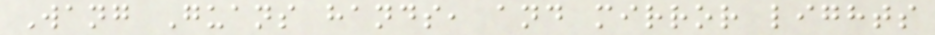Wang Guans hands, and mirror lights
